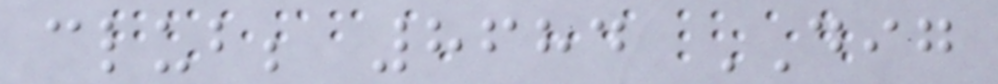club; 8684 DIG
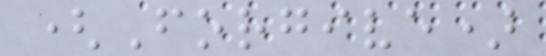(Forgive)
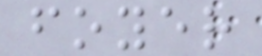foyer
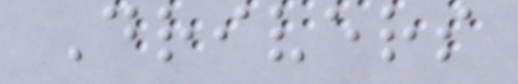Drivers
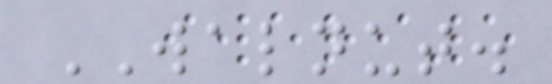WALNUT.
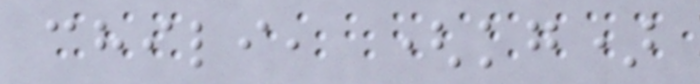chili, (kg)
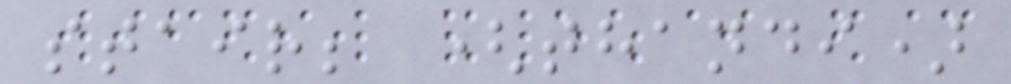stair; (thandi)
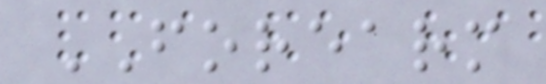FOREARM
